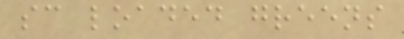sc loaded greens
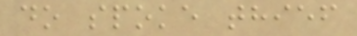do spoke thief
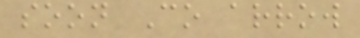soon Co arrow
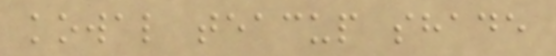kowal teacup shade
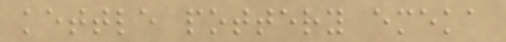kettle pottery emeka
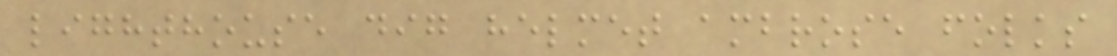lighthouse dig helmet ambrose folks
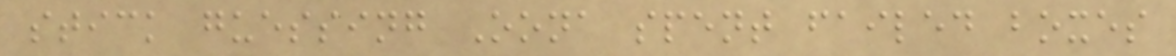stick guessing Oona spent failed boxes
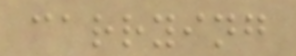carrying
